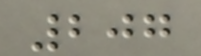207
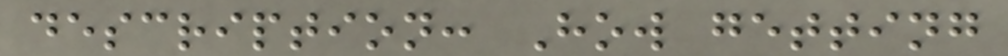description: How getting
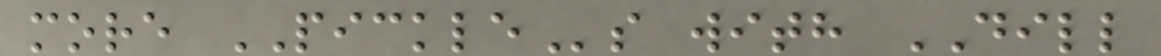more PICKLEs with DILL
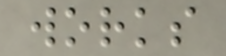works
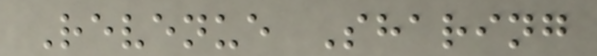Revenue Sharing
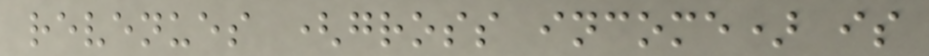revenues (gross income) is
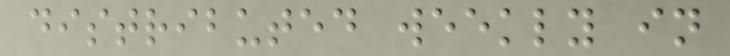distributed weekly in
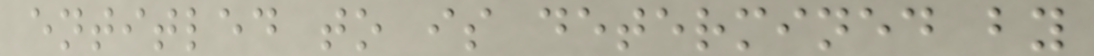entitled to is determined by
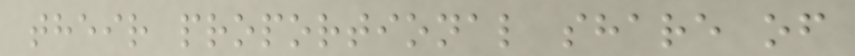their proportional share of
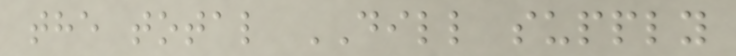the total DILL supply
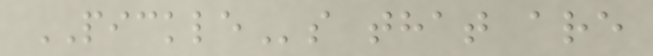PICKLEs that are
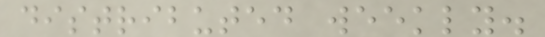distributed weekly.
